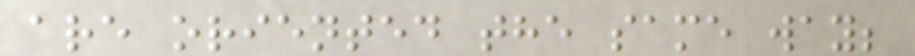are oriented the same way;
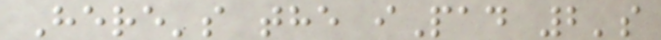Here's the iPad 2's
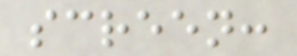screen:
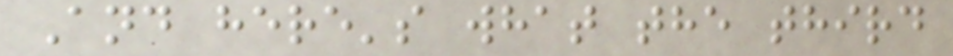And here's what the third
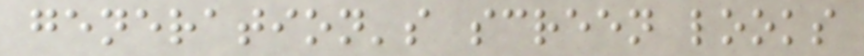generation's screen looks
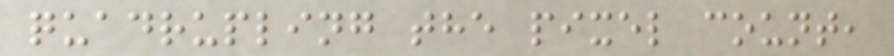quadrupling the pixel count,
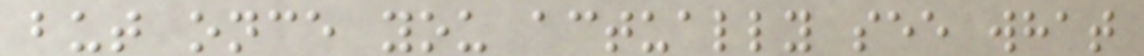but once you actually see what
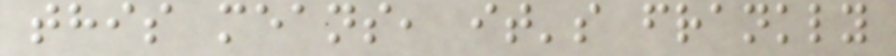this means, it's frankly
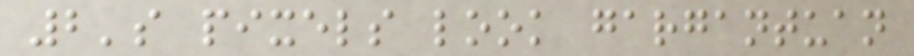2's pixels look gargantuan
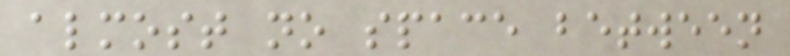almost no space between
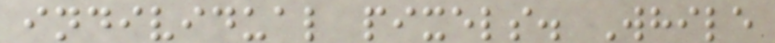individual pixels. While
